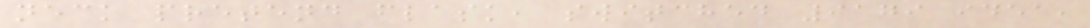neck pretend flask, switched 9179 idea,
